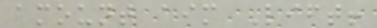amount aim Lift!
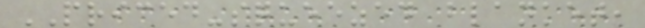PRICED-squeezed blanket,
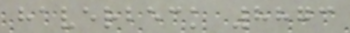haverbeck 8873
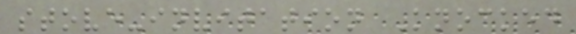stove-invitation Knocked
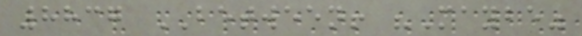8837 BETWEEN! "Maybe"
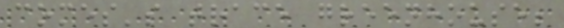comes's trace greenhouse;
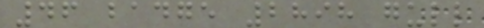46 badge 2898 gull
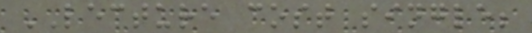LECTURE cost single;
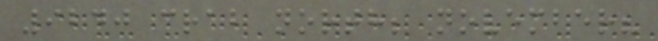9240 crab north; november?
